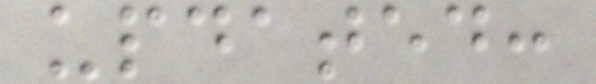updated:
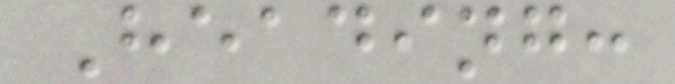Heading:
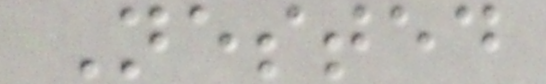Nested
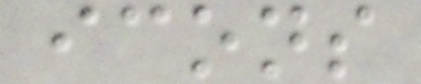icons
